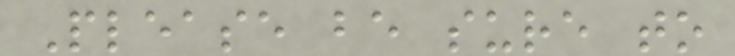Please be sure to
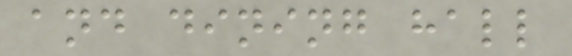and dining hall
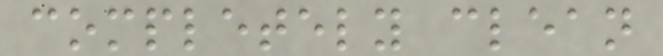completely clean
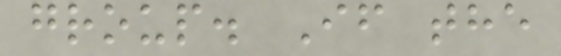group. If the
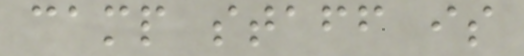camp staff is
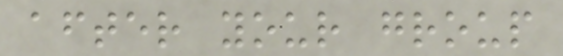after your group
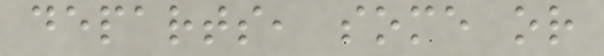departs, some or
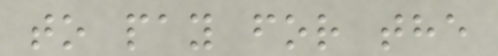to pay for the
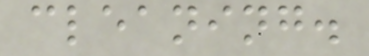cleaning.
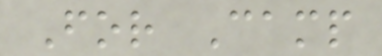For Camp
